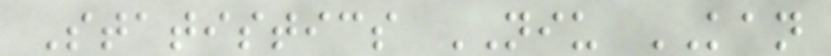Statistics NIU KAN
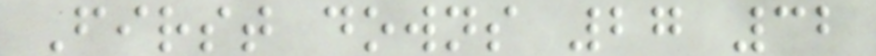First downs 27 32
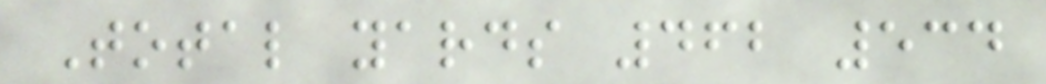Total yards 462 534
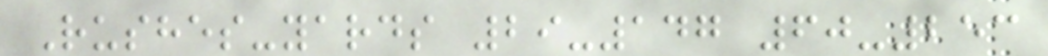Rushes-yards 29-147 60-253
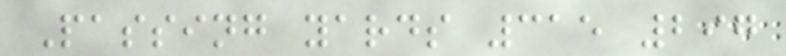Passing yards 315 297
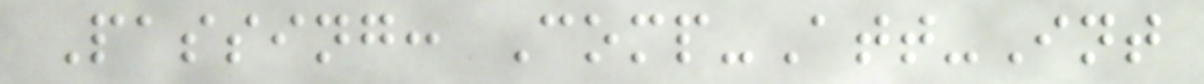Passing: Comp-Att-Int
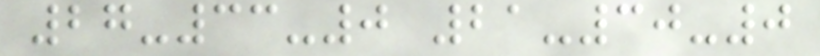27-33-0 21-30-0
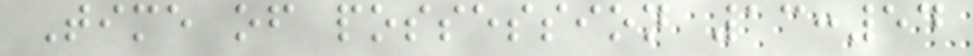Time of possession 13:54
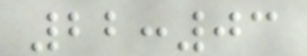22:03
